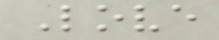Love
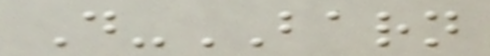D-BARN
